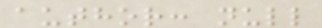author: null
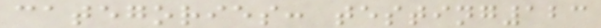categories: testing123
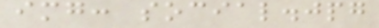img: social.jpg
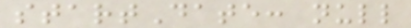startDate: null
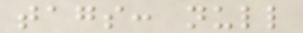tags: null
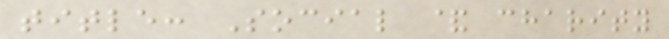title: Social & charity
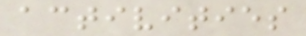activities
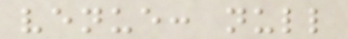venue: null
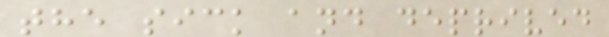the sick and deprived
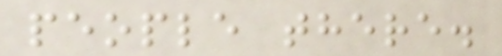people there.
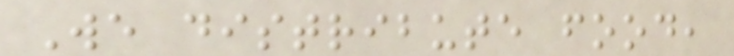We distribute food,
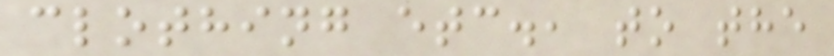clothing etc., to the
